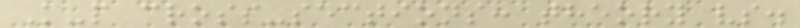K-p cross-sections: theory vs.
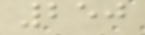250
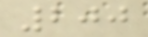200
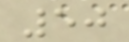50
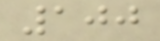100
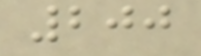200
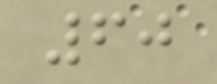60
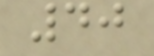40
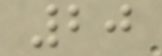20
